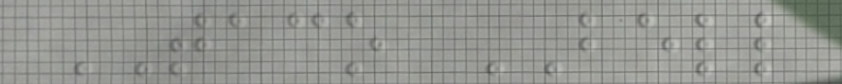TACO BELL
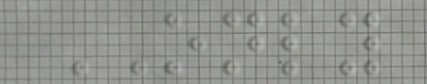ONLY
